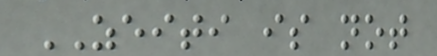ZEITI is not
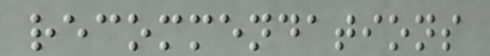recommendations
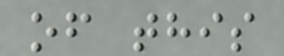of this
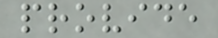provide
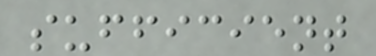sufficient
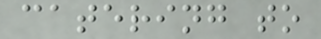catering to
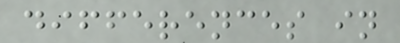differences in
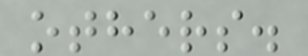others.
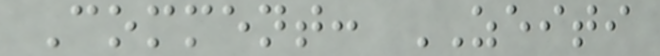Comment: ZEITI
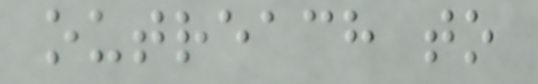outreach to
